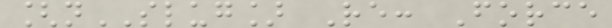[nSLUG] Re: Force
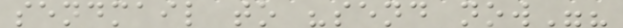sendmail to "send now"?
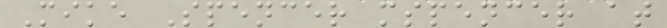Mike Spencer mspencer at
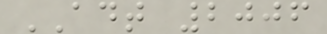ADT 2006
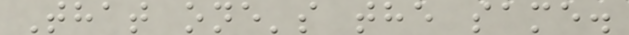That one's the same.
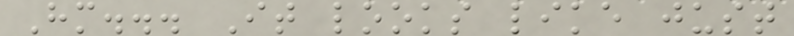Hm... It looks like just
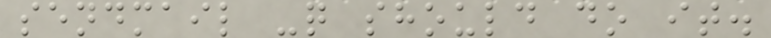sendmail -q should do it.
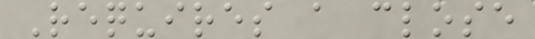Requires a close
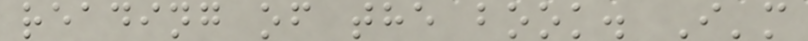reading of the book. I'm
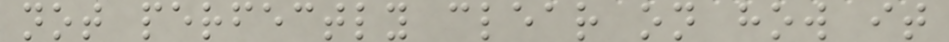not perfectly clear on how it
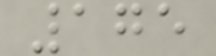175
